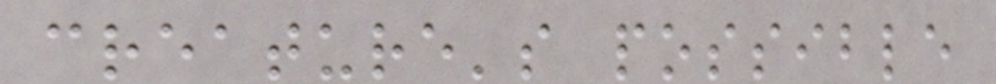creature's possible
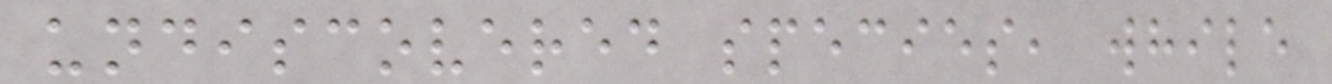undiscovered species, while
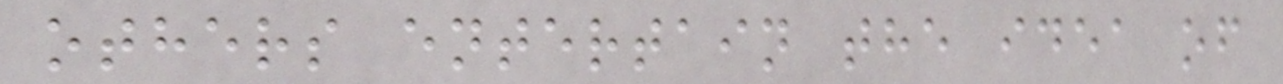others entertain the idea of
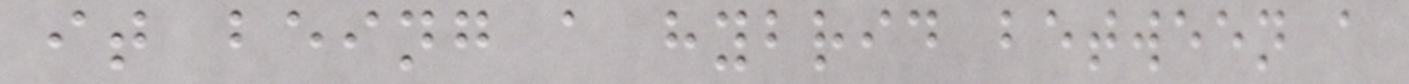it being a hybrid between a
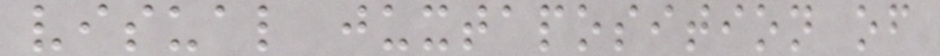visual juxtaposition of
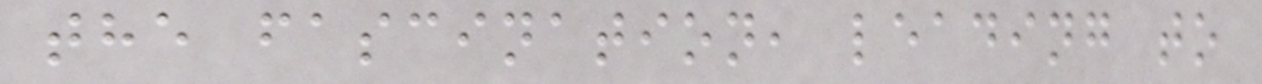the fascination, leading to
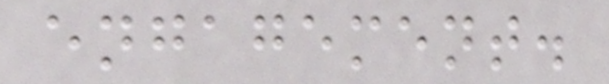engagement.
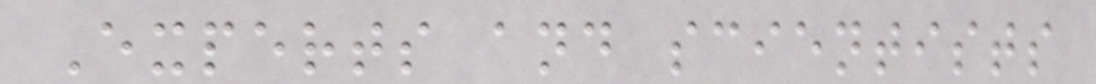Experts and scientists
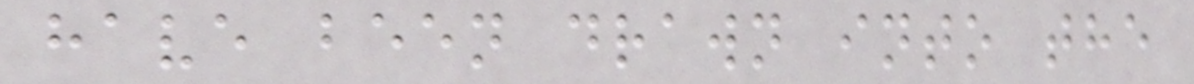have been drawn into the
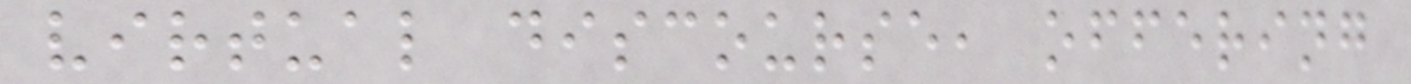virtual discourse, offering
